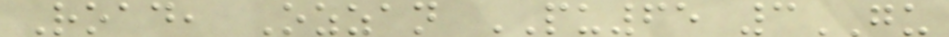Road, Ozzan PU65 3GU
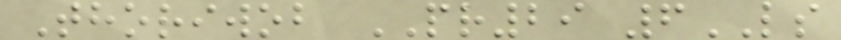Thoriwob PR29 6LS
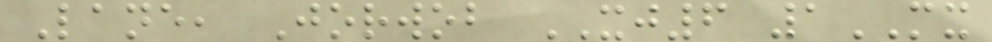Lane, Jorwob XJ6 1MX
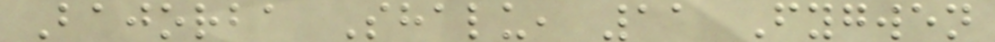Bajorba Shalu, 11 Fygwen
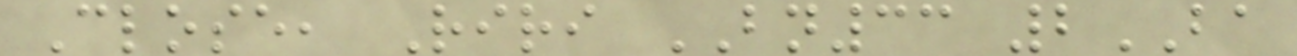Close, Riri BN33 2BA
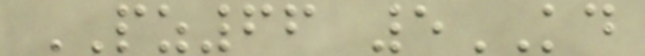PZ66 5KD
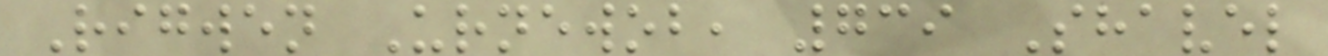Rigwen Urnewob, 739 Shavel
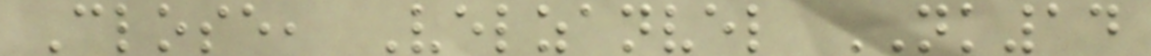Close, Velzanvel NK14
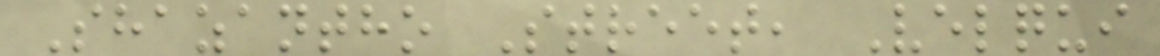Shazantho Street, Velqui
